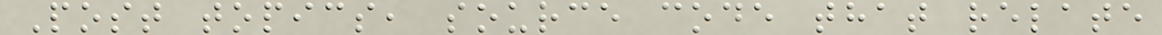Post topics, source code that relate
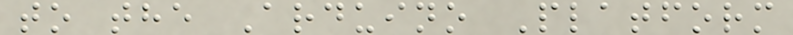to the Arduino Platform
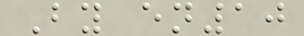By en10
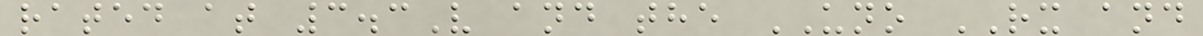rated at 3.3V and the UNO RX and
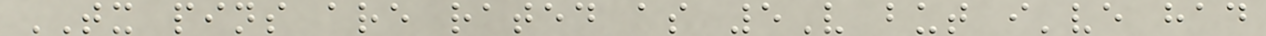TX pins are rated as 5V but i've had
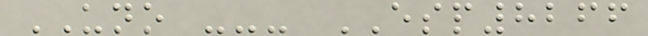UNO --- ESP8266
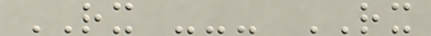RX --- RX
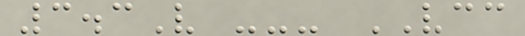3.3V --- VCC
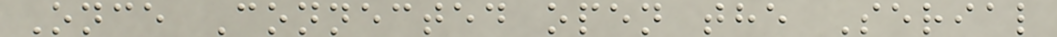Once Connected open the Serial
